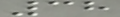38
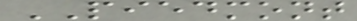PIEDMONT
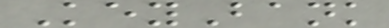KeyBank
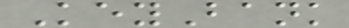KeyBank
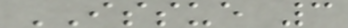ISSUE 3
